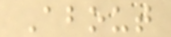About
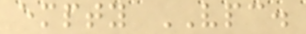empty VPC.
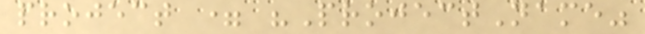project = "ProjectName"
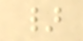}
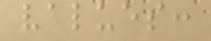values:
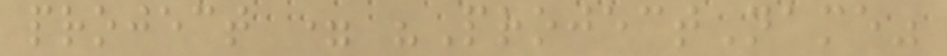project = "ProjectName"
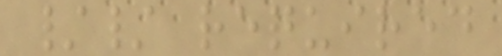// required
